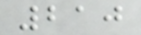210
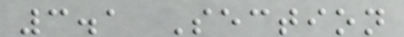3.1 Section
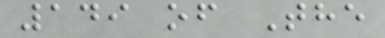149 of The
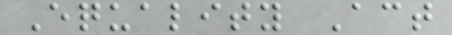Equality Act
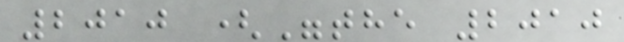2010 ("the 2010
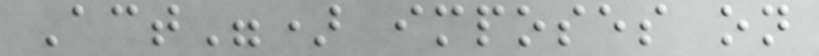Act") imposes on
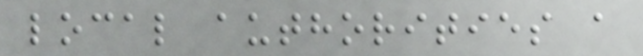local authorities a
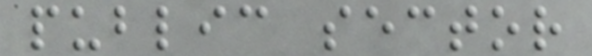public sector
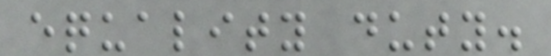equality duty.
